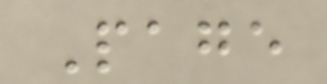Page
